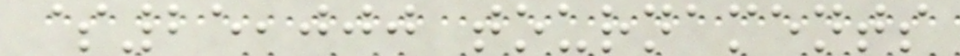$25,000 tournaments
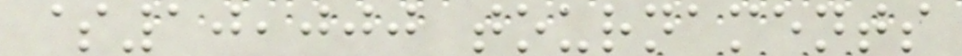$10,000 tournaments
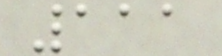111
